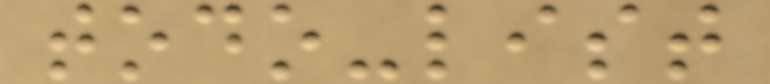todo-list
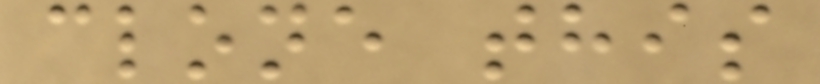clone this
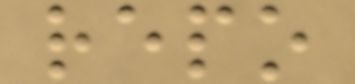repo
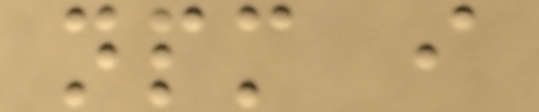npm i
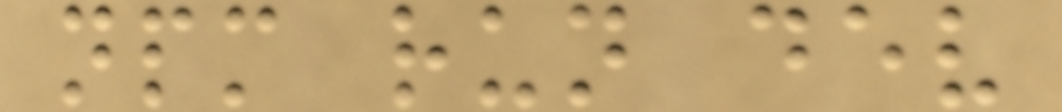npm run dev
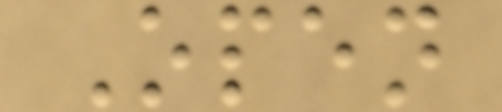Open
